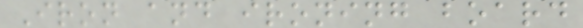Iron and ironing board
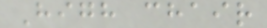High chair
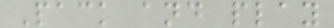Pack and play
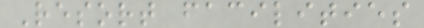Resort facilities
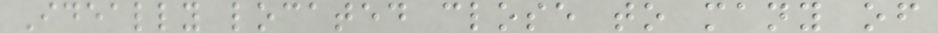Ideally located close to many of
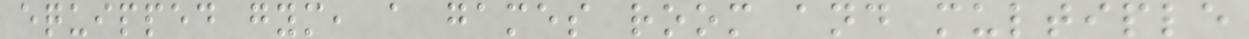equipped gym, a games room and multiple
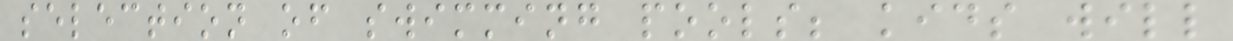selection of swimming pools; kids will
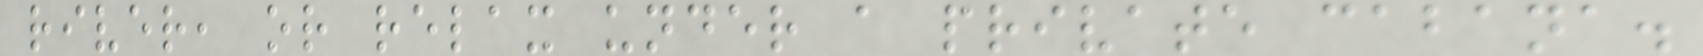river, or relax under a private cabana.
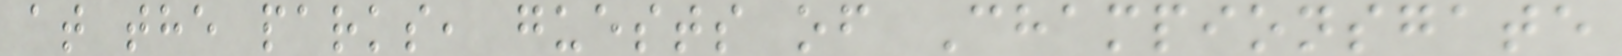at the parks, guests of Championsgate
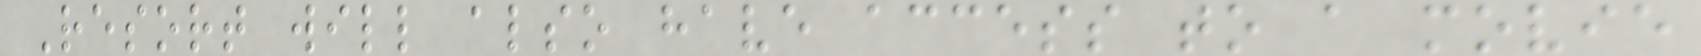Resort will also have access to a movie
